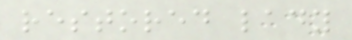restored lady
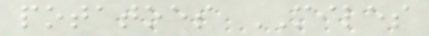potatoes MILES
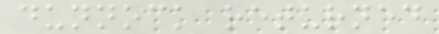dunnock returned
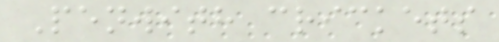Penwith crickets
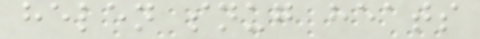helen snug heats
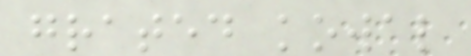grated kowal
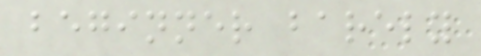beginner barely
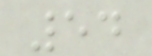54
